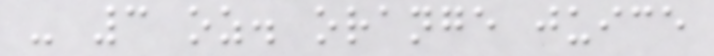- 3 oz. orange juice
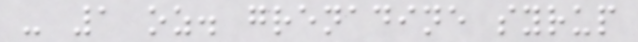- 1 oz. grenadine syrup
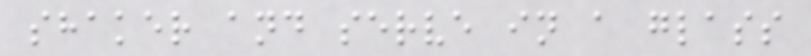shaker and serve in a glass
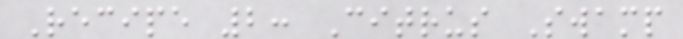Recipe 2: Citrus Swamp
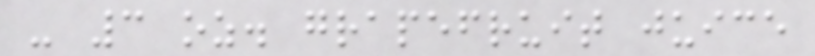- 3 oz. grapefruit juice
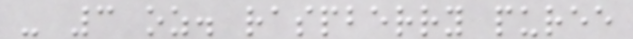- 3 oz. raspberry puree
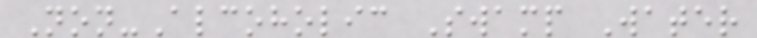Non-Alcoholic Swamp Water
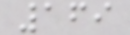169
